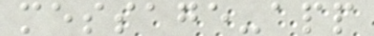message-app
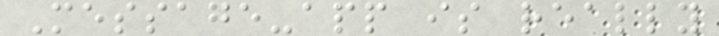Message-app is really
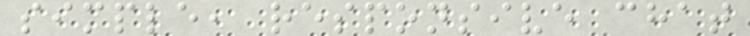simple, responsive chat
